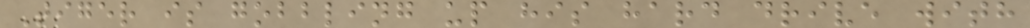Tiger is gobbling up his hard drive with
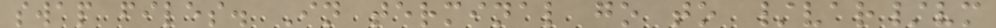swap files. In terminal go to /var/vm
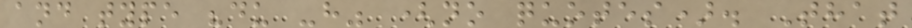and type "du -h" (no quotes). That
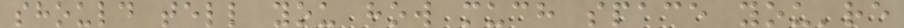should tell you how much space you're
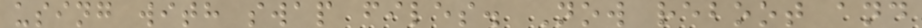using with swap files. Now reboot and
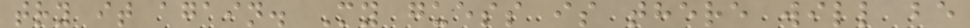try it again. My guess is there will be
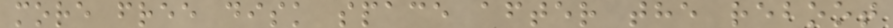more free disk space after the reboot
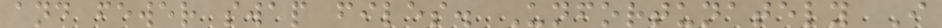and fewer swap files. Unfortunately I
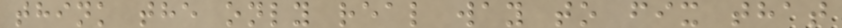think the only real way to fix that
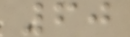60
